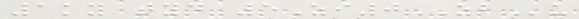1ky tyd 5Zi0ZBu
